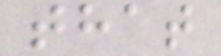that
